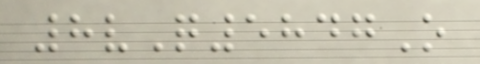8vQ5847O
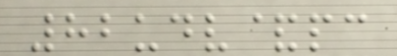82udv&pc
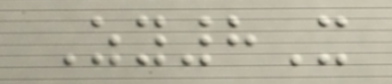Zy8X
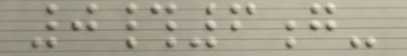0#6g-
